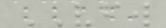VFW
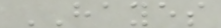HAYES
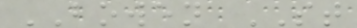BOWEN ST
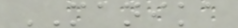MANIKA
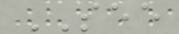SEE
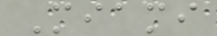Miami
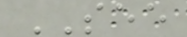SEE
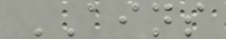AINS
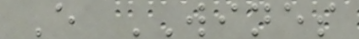E WINES
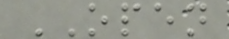OPEN
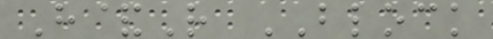H&R BLOCK
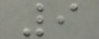9
